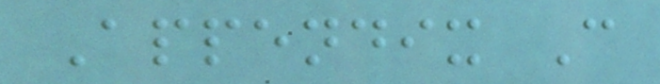Appendix C
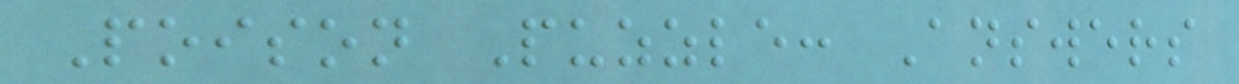Poison Puzzle: Answers
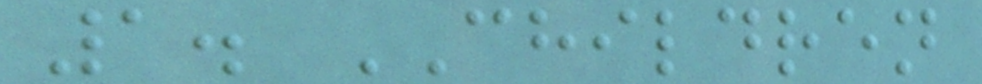1. CHILDREN
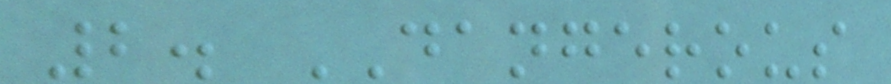2. DANGEROUS
